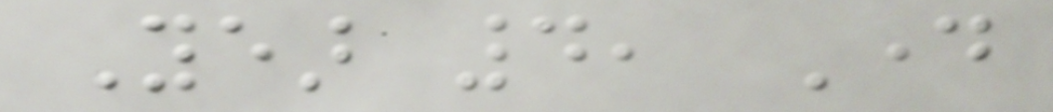Year 4, Day
